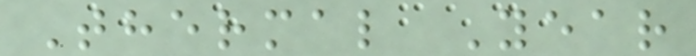Thermal Year
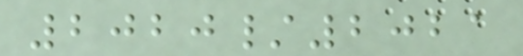2020/2021
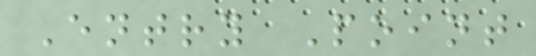Entry Point
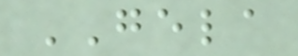GELA
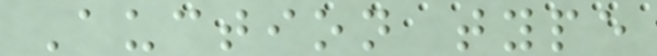Auction type
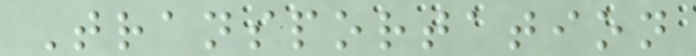Transportation
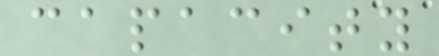capacity
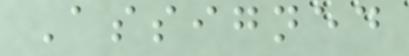Assigned
